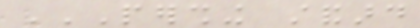PERSHING STANDARD
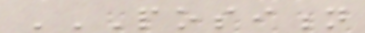POSITION
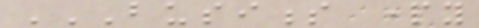BUSINESS PARTY
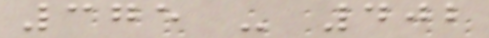375 - 402
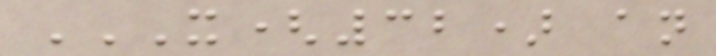X(32) AN
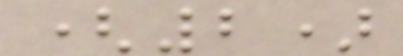(2)
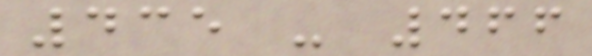435 - 466
